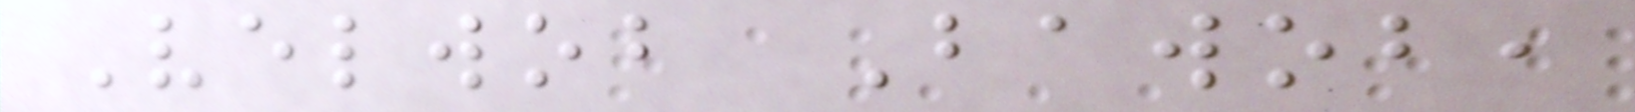Velwob Bawob,
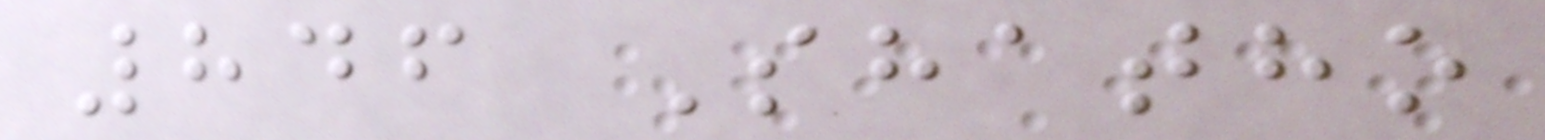846 Shatho
